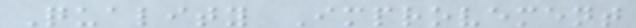Quality Improvement
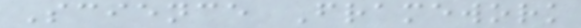Science Framework
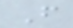F
